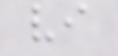vi
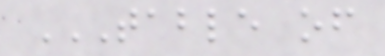TABLE OF
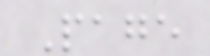Page
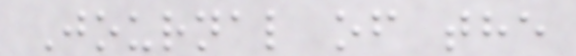Journal of the
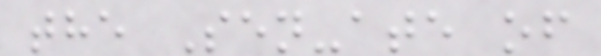the Sen-ate of
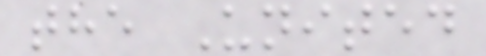the United
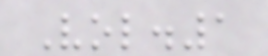Vol.1
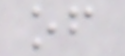of
